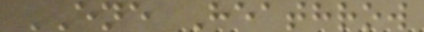ENE Heathrow
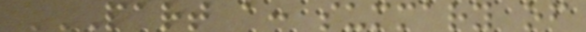PART A: SUMMARY OF
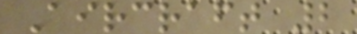Aircraft 2
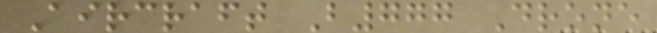Aircraft B777 Drone
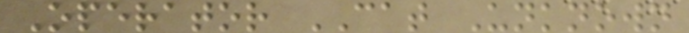Operator CAT Unknown
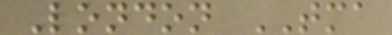London TMA
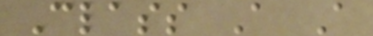Class A A
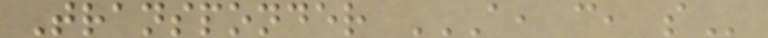Transponder A, C, S
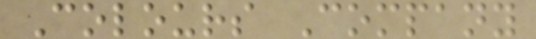Colours Company
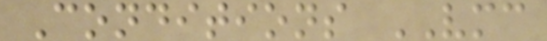Conditions VMC
